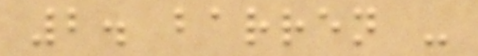2. barren -
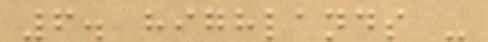6. highlands -
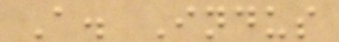A. Indus
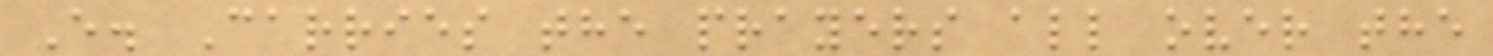E. Carries the prayers all over the
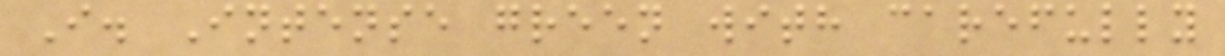I. Intense green with carefully
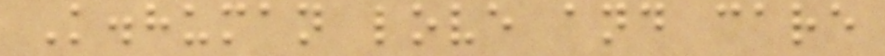K.human love and care
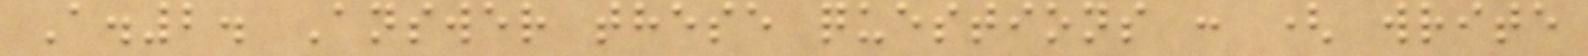A.2. Answer these questions : ( write
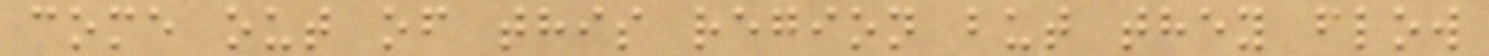come out of this region but they flow
